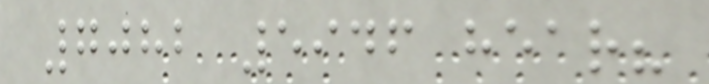7082 5946 hear?
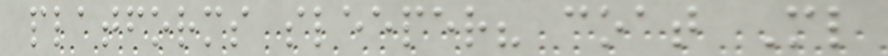platforms sleeper? coat Ml
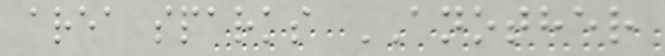area sparks ANOTHER
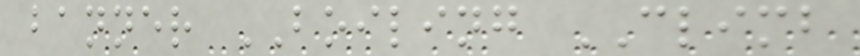banner BOILING CLIMB
